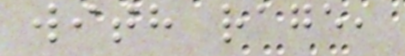with rage,
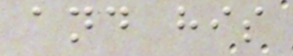and his
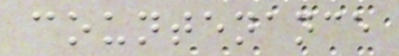countenance
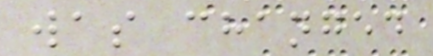was changed
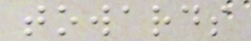towards
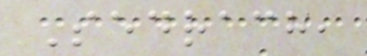Sedrach,
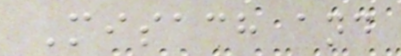Misach and
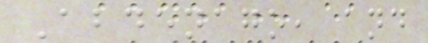Abdenago, and
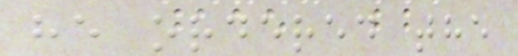he ordered the
